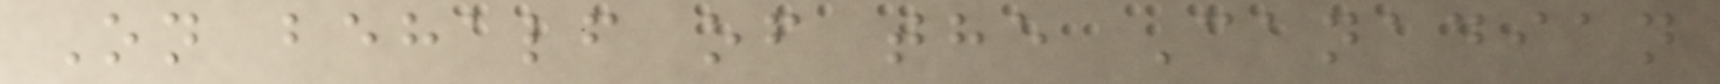On behalf of the Canadian
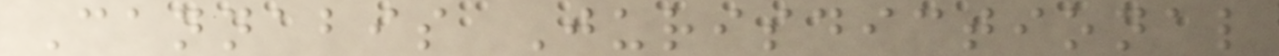Cannabis Jurisdictional
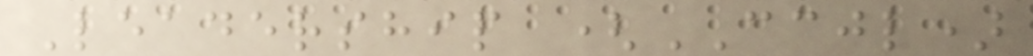Leadership (CCJL)
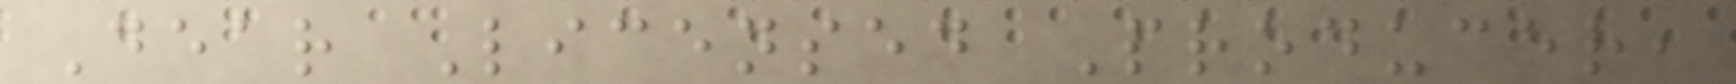Dear Licensed Producer,
